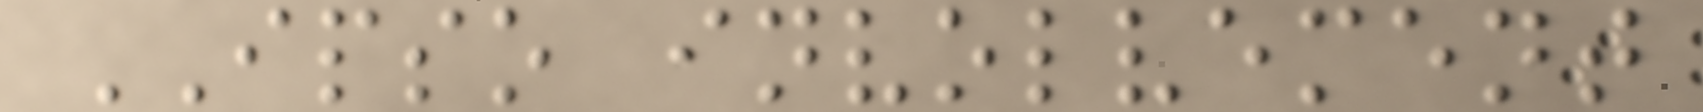IPSO involvement
